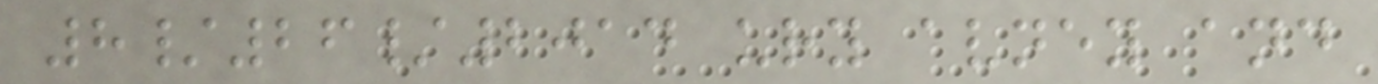8/26/2014 ury avney and
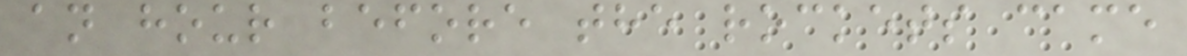an hour before the rockets came
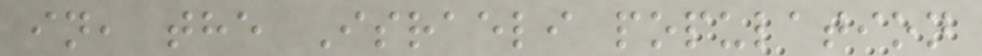in, the Israeli population
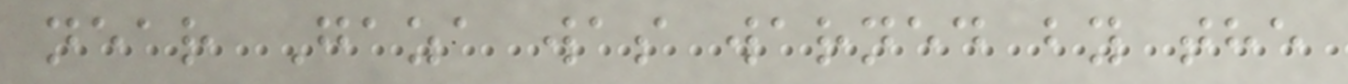near Gaza was warned by the
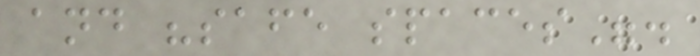and "safe spaces".
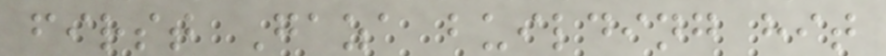first Gaza building hit
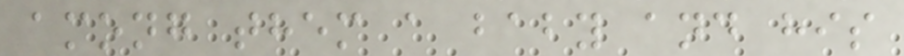among them a baby and his
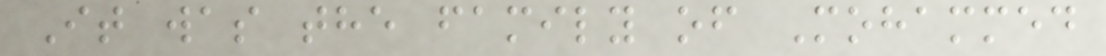It was the family of Mohammed
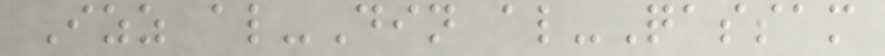Izz al-Din al-Qassam
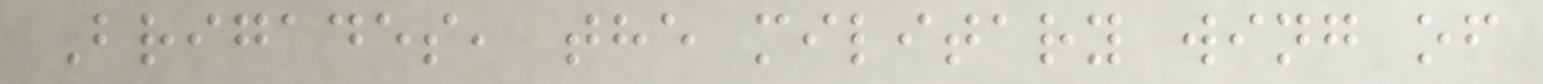Brigades, the military wing of
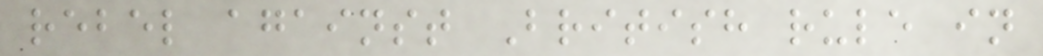rebel against British rule in
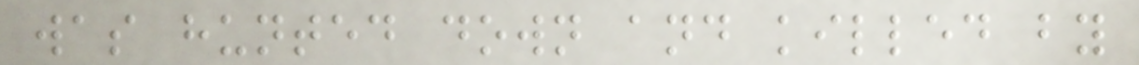was hunted down and killed by
